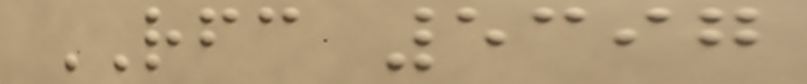RFC 5397
